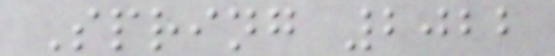Spring 2022
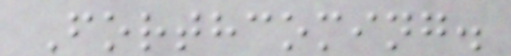Forthcoming.
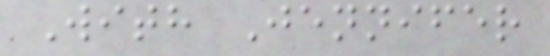With Jennifer
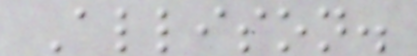Allison.
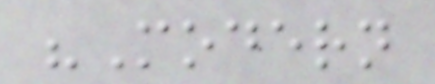"Modern
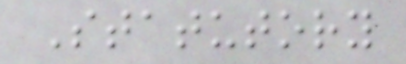Statutory
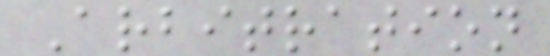Arbitration
